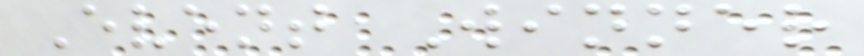Event Winner
